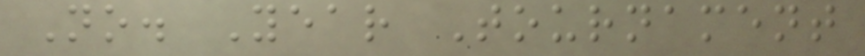No. Year Tournament
